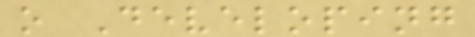o Developing
